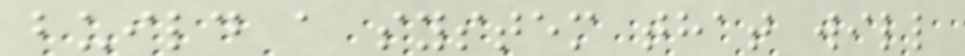build a system that will
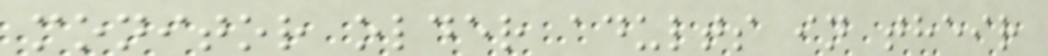monitor older adults in their
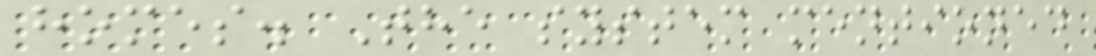homes. The system mentioned
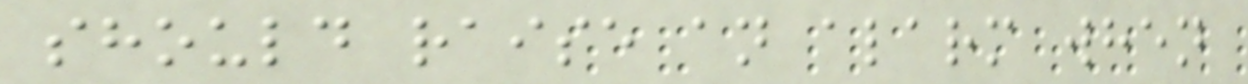should raise an alarm when
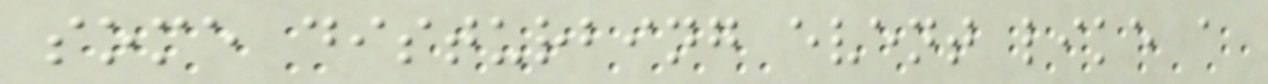some disturbing event like a
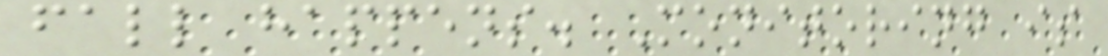fall happens. Monitoring is
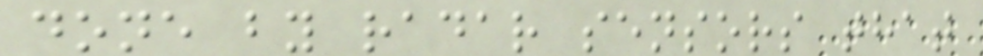done by radar sensors that
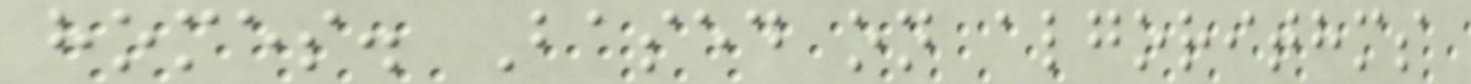homes. Based on algorithms
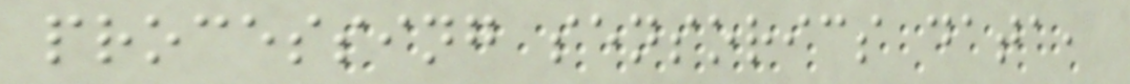processing sensorics data,
